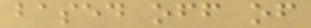based off of
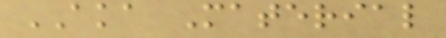AKA Material
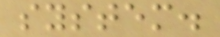system.
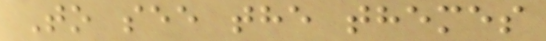To see the themes
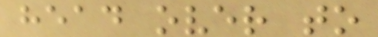head over to
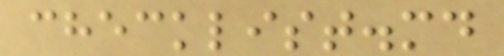checklist.md
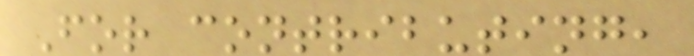For contributing,
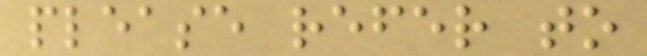please refer to
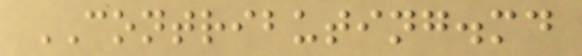CONTRIBUTING.md
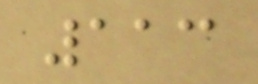113
